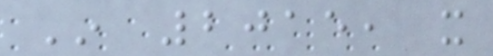In 2015, it
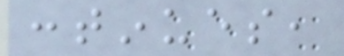continues,
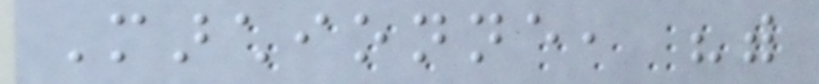Marchionne, "with
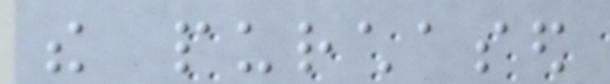the purchased
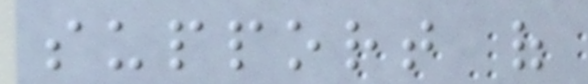support of
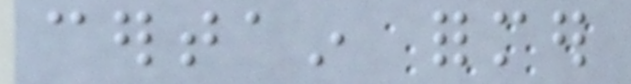certain former
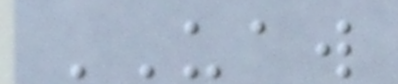UAW
